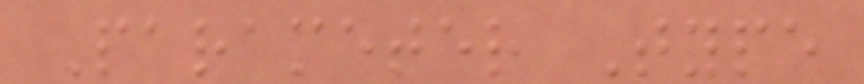Parameter Type
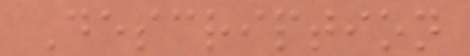Description
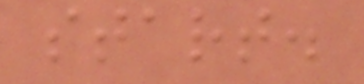start.
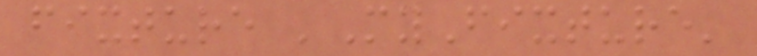fixture 'MyFixture'
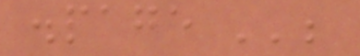.page '';
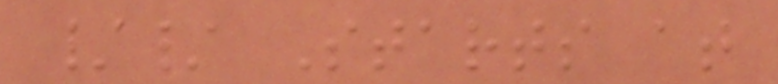// Starts at
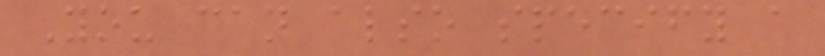You can also specify a
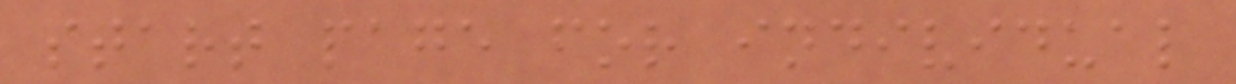start page for individual
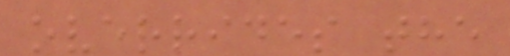overrides the
